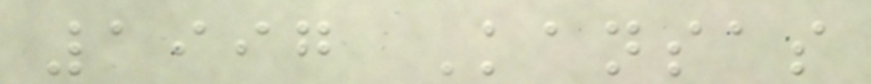1997 Kansas
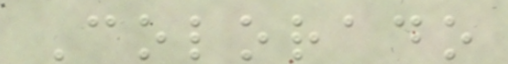Colorado
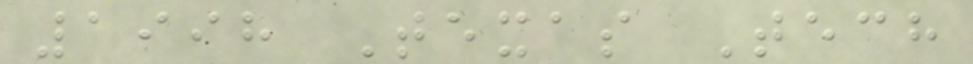1998 Texas Tech
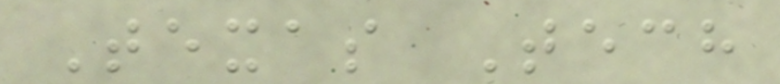Texas Tech
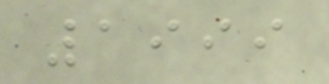1999
